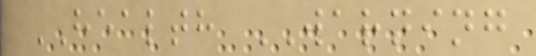HEALTH WARNING
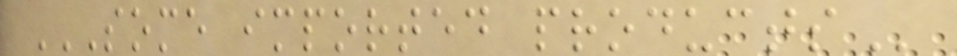SOME IMPORTED PRODUCTS
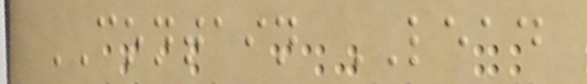CONTAIN LEAD
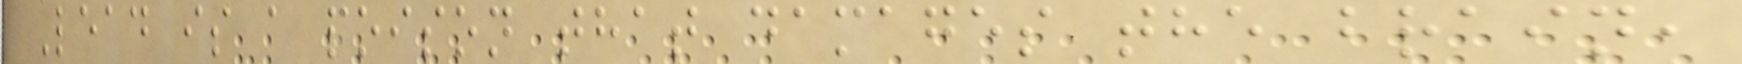Lead is a poison that damages the brain,
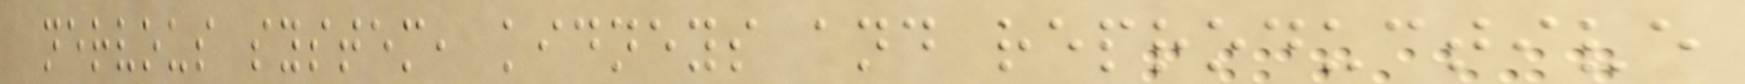nervous system, kidneys and reproductive
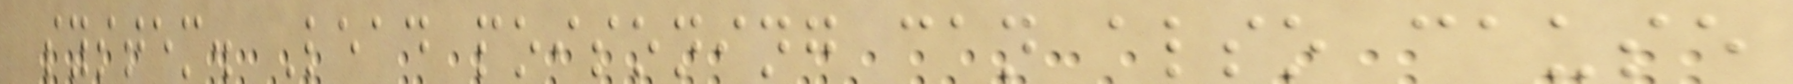system. Lead poisoning can also cause
